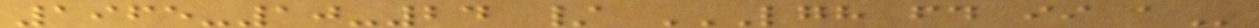1965-10-24 / LGH FD II A
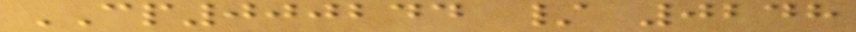CP000244 / 0248
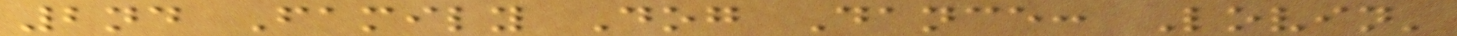2nd Family Dog Dance: Lovin'
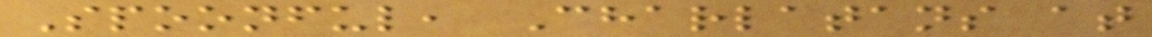Spoonful, Charlatans at
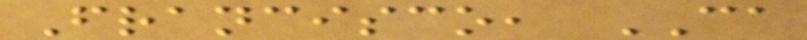Francisco, CA
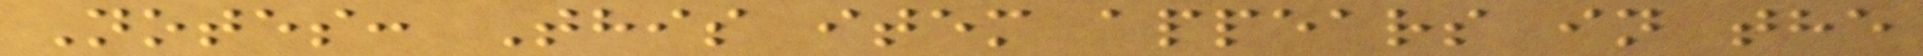Notes: This item appears in the
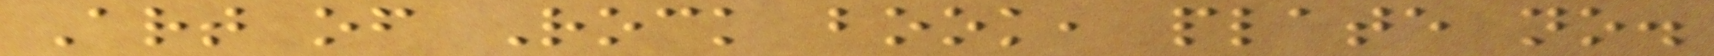Art of Rock book, plate no.
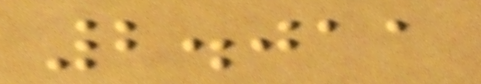2.011
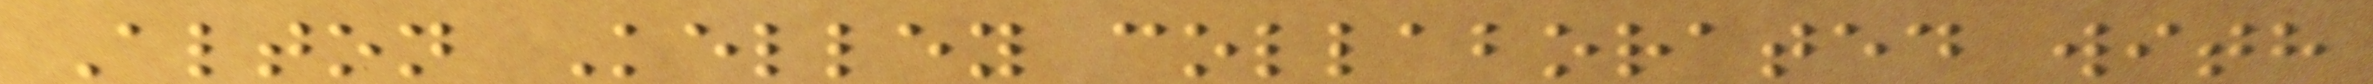Alton Kelley collaborated with
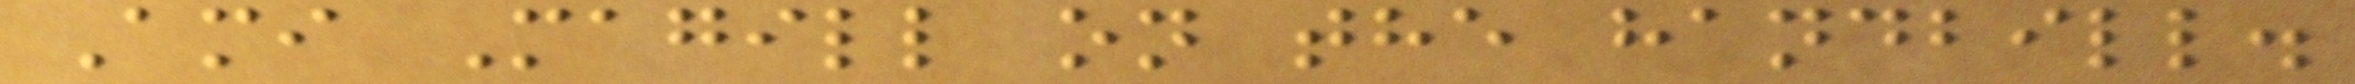Ami Magill on the handbill.
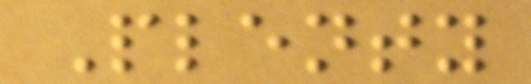Plenty
